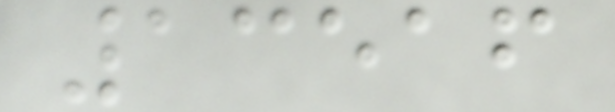13516
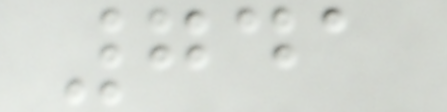741
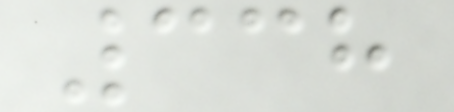338
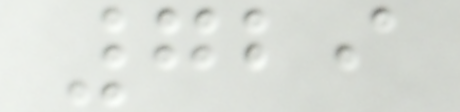729
